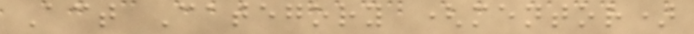Act Category (mentor)
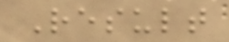Result
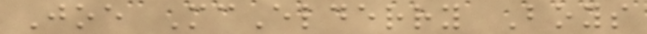Joe McElderry Boys
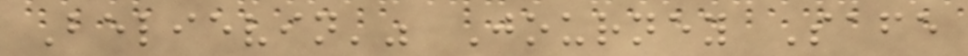Believin'" Journey Safe
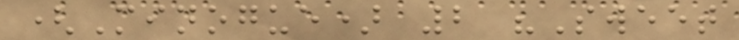(Minogue) 2 "Sweet
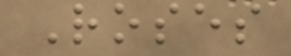Roses
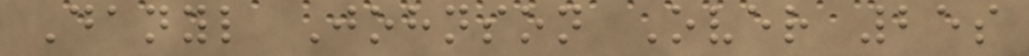Danyl Johnson Over 25s
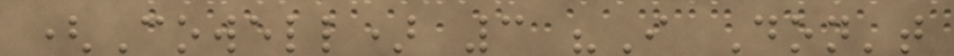(Cowell) 3 "I Don't
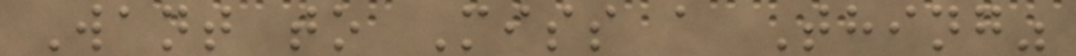Want to Miss a Thing"
